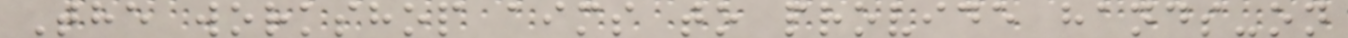The workshop aims to provide hands-on
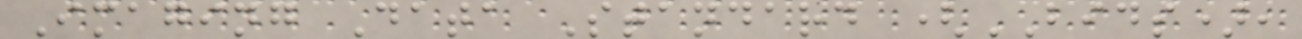Imaging Data Standard (BIDS),
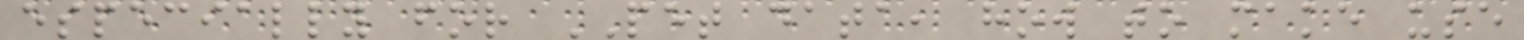especially for PET data, how to make use
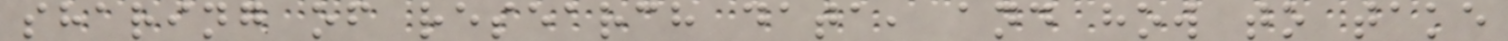sharing of research data, and how to take
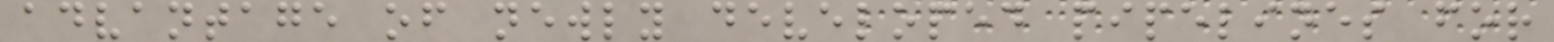advantage of newly developed pipelines for
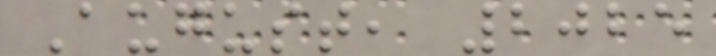August, 2025
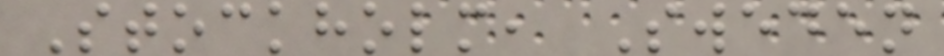Stockholm, Sweden
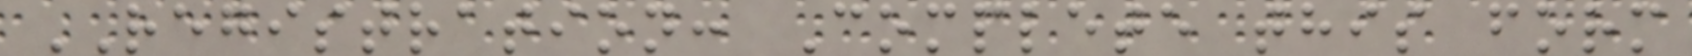REGISTRATION: Complete this form
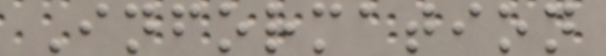Information
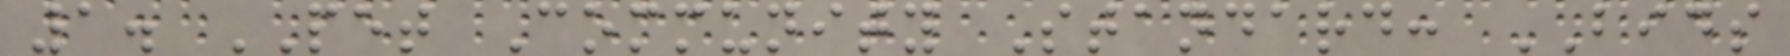1. PET Community Standard: BIDS
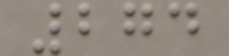274
